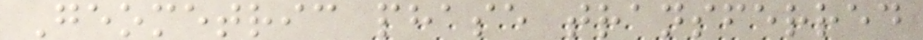Geometric phase transferred
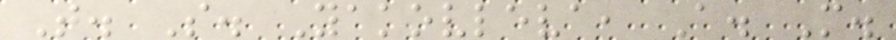T. S. Yakovleva, A. M.
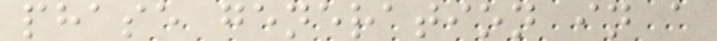phase generation in a
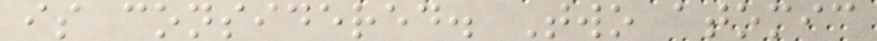is considered. Two atomic
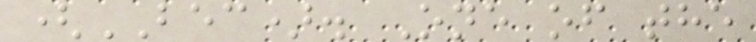(BEC). One of the
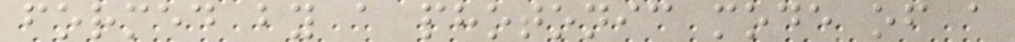formed by a photonic mode of a
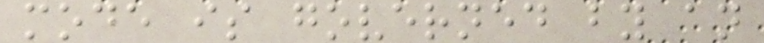mode is governed by an
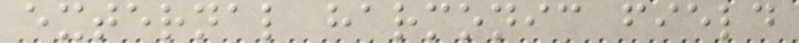external harmonic field
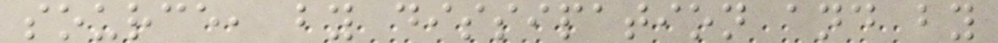source, by dissipation and by
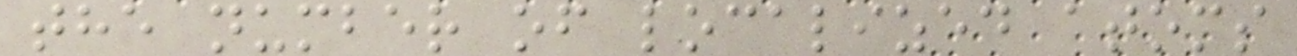the number of localized atoms
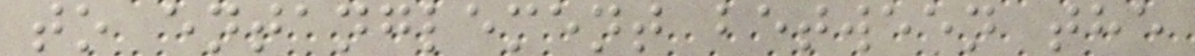to entanglement between the
